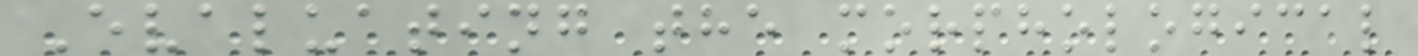Evaluating the morphological
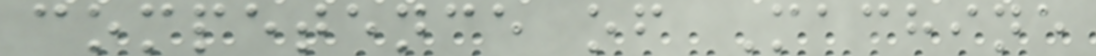competence of Machine
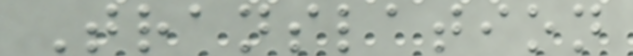Translation
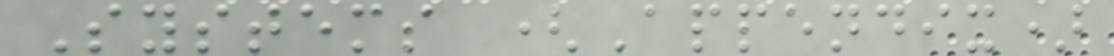Systems (Appendix)
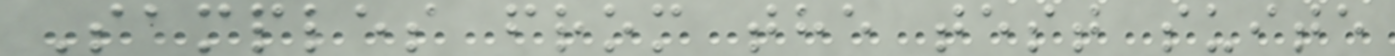Samples from the test suite
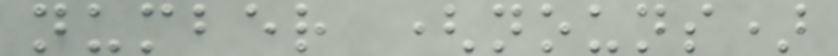number (nouns)
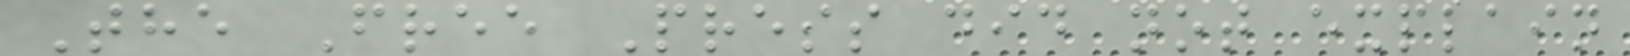The Free Press did not explain
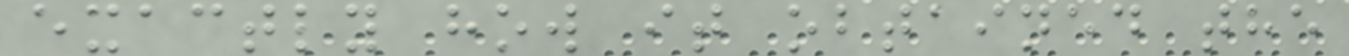exactly how it obtained the
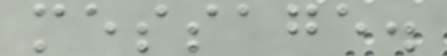message.
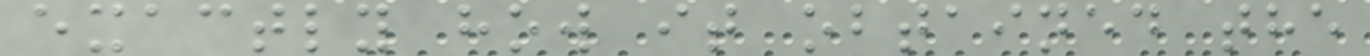exactly how it obtained the
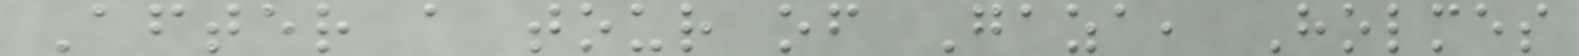After a tour of Gaza, Holmes
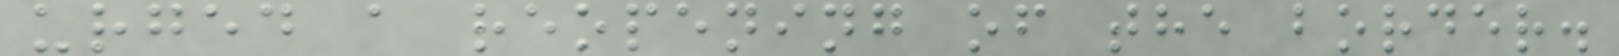urged a reopening of the border.
